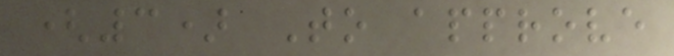(3) To approve
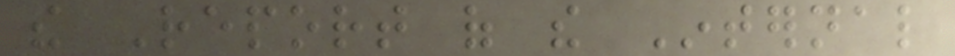the Report of the Internal
